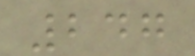247
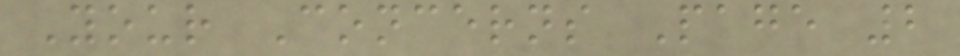Your Concerns Page 2
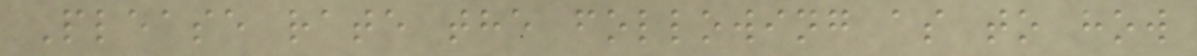Please rate the following as to how
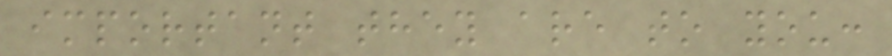important they are to you:
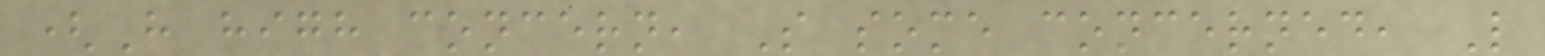(H high concern, S some concerned, L
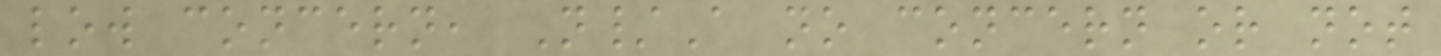low concern, N/A no concern or not
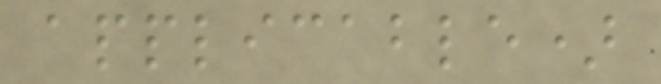applicable)
